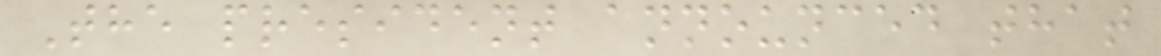The president announced that
